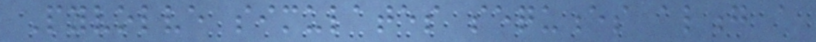Pyvolve simulates sequences along a
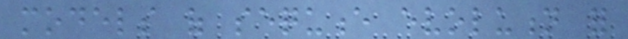models of sequence evolution for
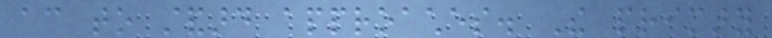according to standard approaches. The primary
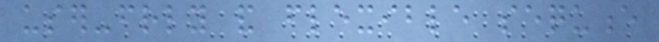user-friendly and flexible sequence
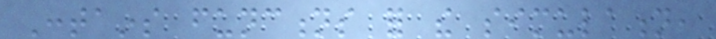Contains functions for the simulation,
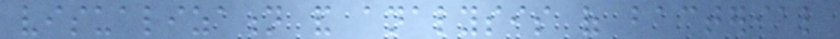visualization and analysis of bacterial
